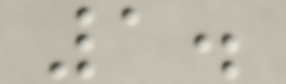1.
